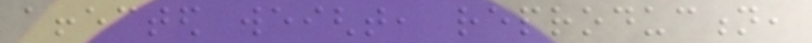affected weight, reproduction,
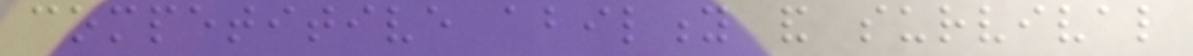competitive ability and survival
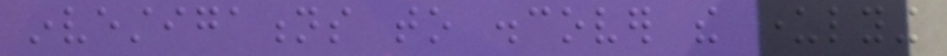investigations to discover the underlying
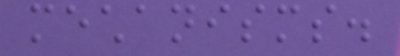mechanisms.
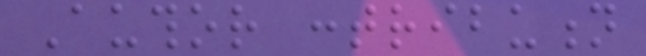Author contribution
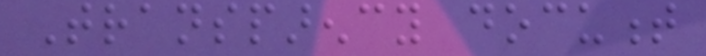Transparency document
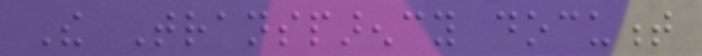The Transparency document
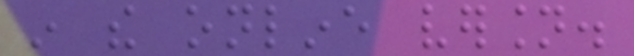in the online version.
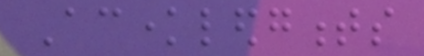Acknowledgments
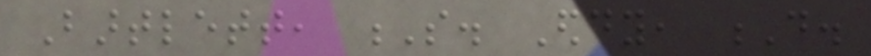Bartlett, S. Eddy, D.
